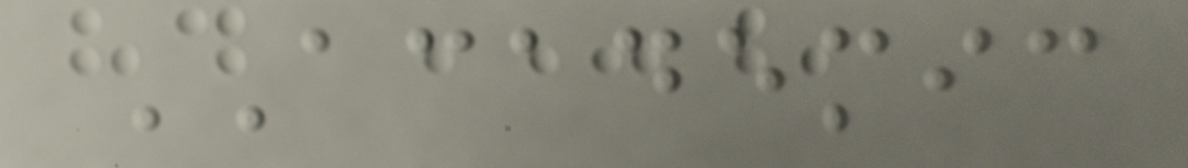ACADEMIC
